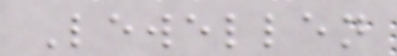Lewellen
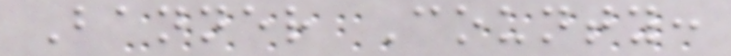Banner County:
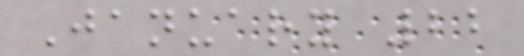January 22
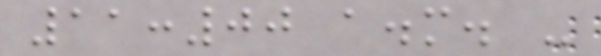11:00 a.m. -
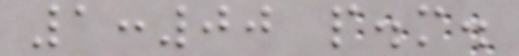1:00 p.m.
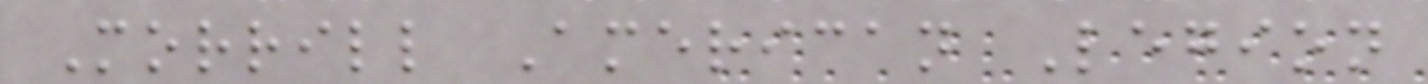Morrill American Legion
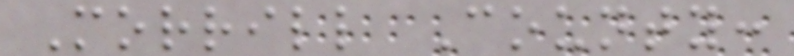Morrill County:
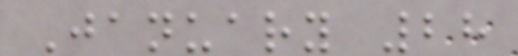January 28
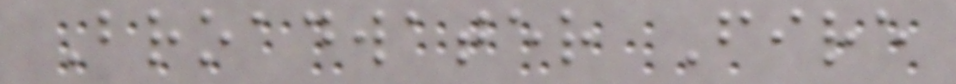Broadwater Fire
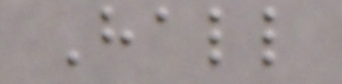Hall
